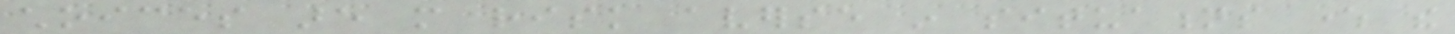choices are more risk averse in situations where the
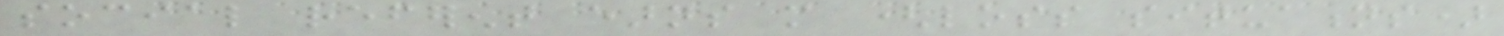social referent earns more (loss situations)
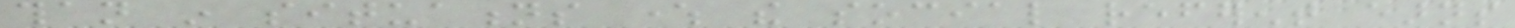than in situations where the social referent earns
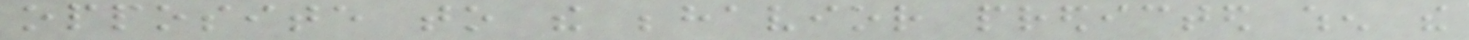opposite to the behavior predicted when the
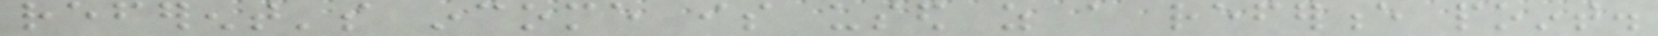referent's income is used as a reference point.
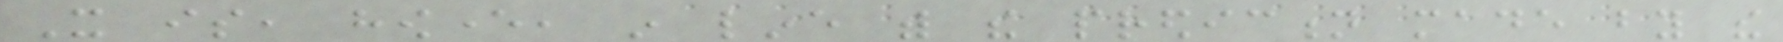It is, however, in line with the prediction made by the
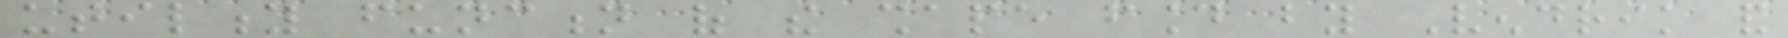utility function of the shape found by Vendrik and
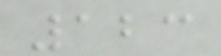123
